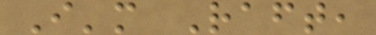I'm Raft,
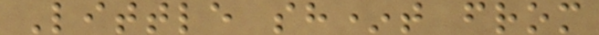Little sh*t from
